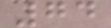74
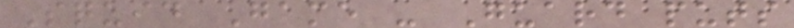Squid Game - Guard puts
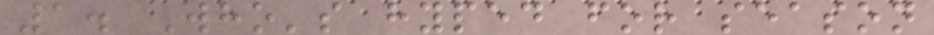1. Who's hyped for season
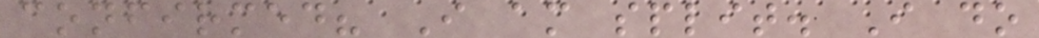confirmed? I am split. I do
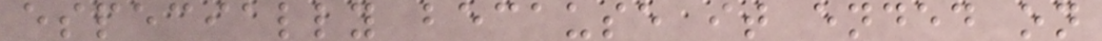especially because it ended on
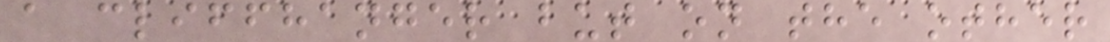a cliffhanger but on the other
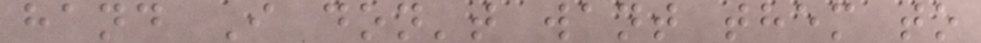hand I don't want them to
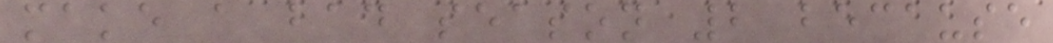make a bad season 2 because
